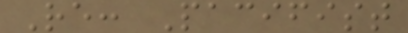Re: Pacifist
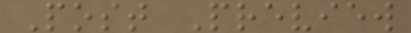Post Preview
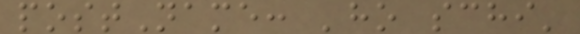postName: 'ho schi'
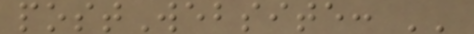postWebsite: ''
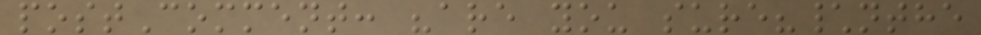postComment: "are you sure?\nthe
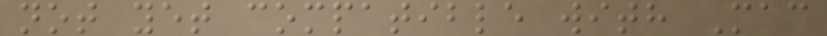not yet compatible with Mac
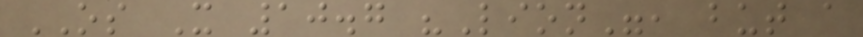OS X 10.7 "Lion", but a
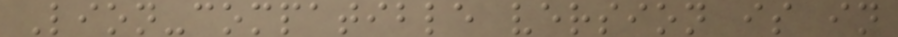Lion-compatible version is in
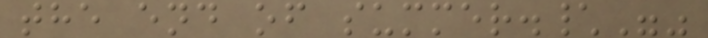the end of summer.\""
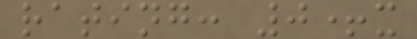rating: 0+x
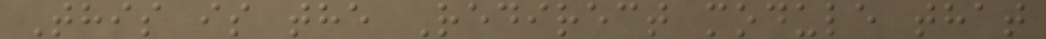This is the Redirect module that
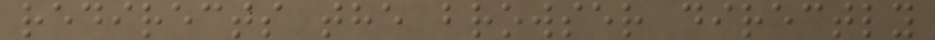redirects the browser directly
